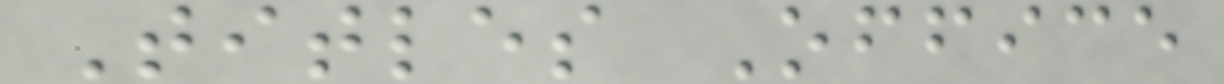Titles Office
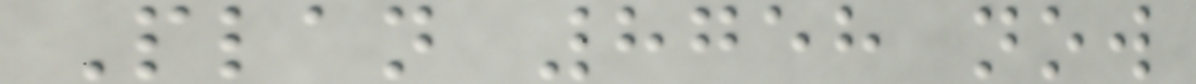Plan 8758 now
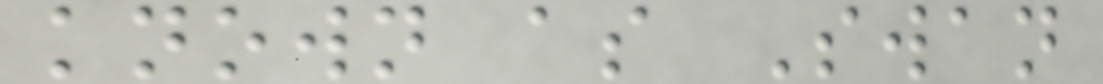known as Swan
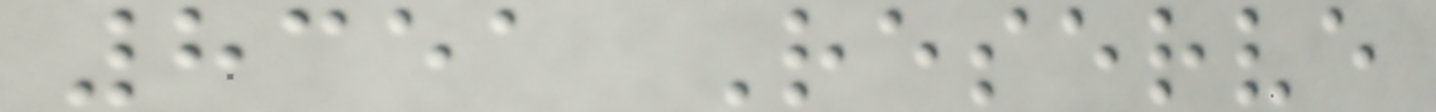8351 Reserve
